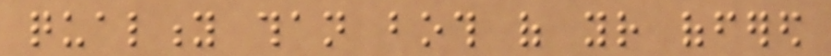quality than both of your offered
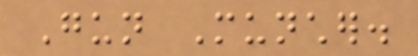Gun Muncher.
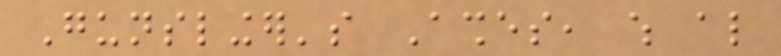Gunslinger's Ashes, which also
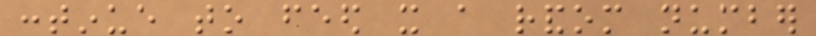continue to feed it a random number
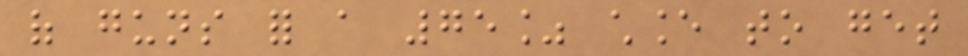of guns for a 75% chance to get
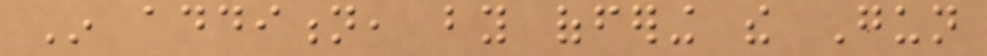In addition, by offering the Gun
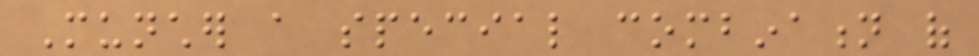Muncher a special combination of
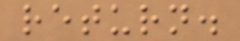return.
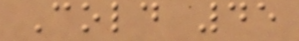Cold 45
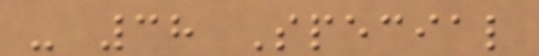- 38 Special
